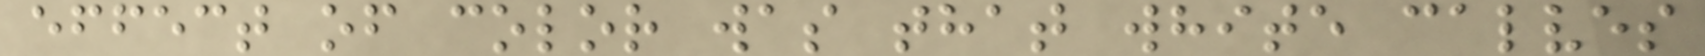effect of color was that white calves
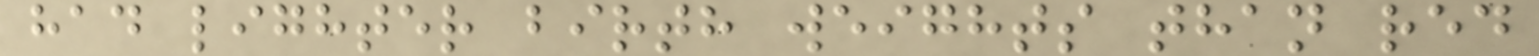had lighter birth weights than red
